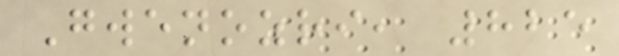Gwenozri, 825
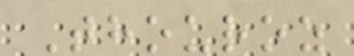Thouroz
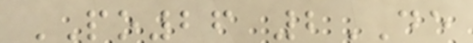PO26 2DE
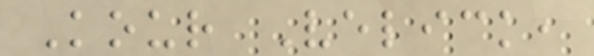Kour Velick,
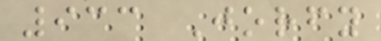933 Jorfy
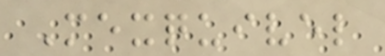Mexquivel
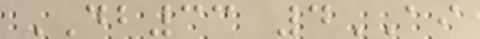DB33 4AI
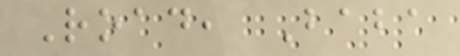Road, Baba
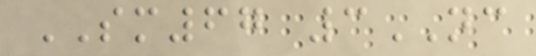SM67 3NC
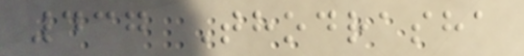437 Thodrasha
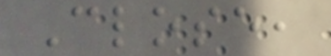Close,
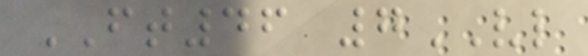FT46 7VL
